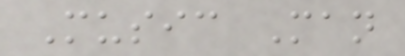Music Man
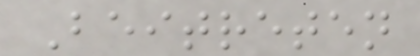Beitreten
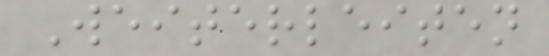Weiterleiten
